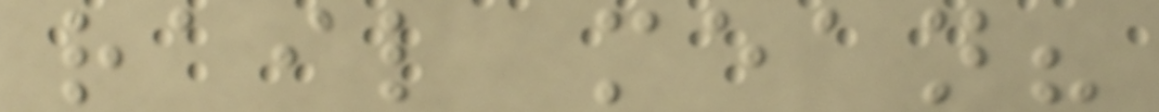rail mean?
